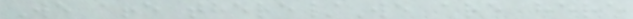We are there/We are here
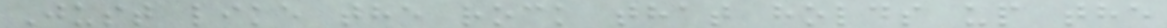Just like the rock that holds up the
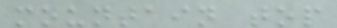mountain top
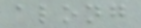along
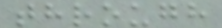through
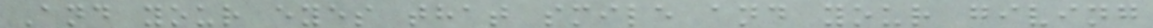And your eyes that smile and your giving
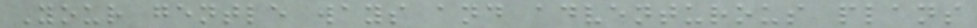Your gentle ways and adventurous plans
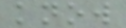know
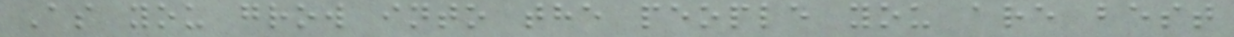As you grow into the people you are best
